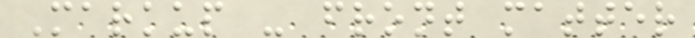Markup - front matter
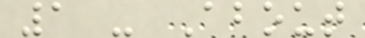1 - About
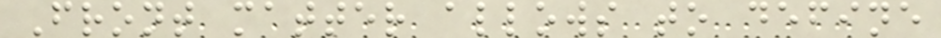Front matter allows to define
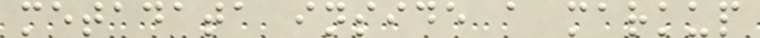metadata inside a markup
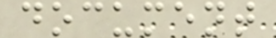document
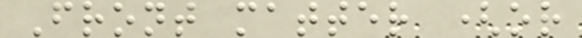Front matter (or
